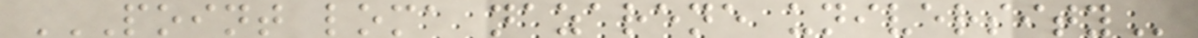POINT LOMA NAZARENE UNIVERSITY
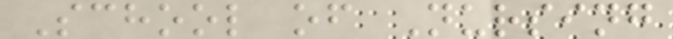School of Nursing
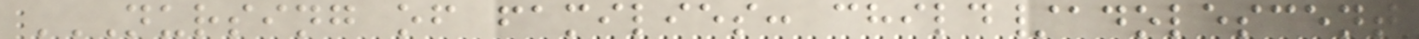NURSING OF FAMILIES: CHILD/ADOLESCENT
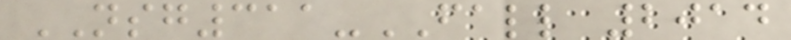NSG311-FALL 2014
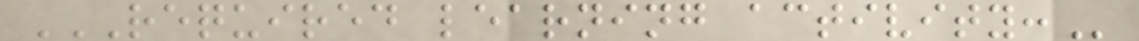REQUIRED LEARNING ACTIVITY:
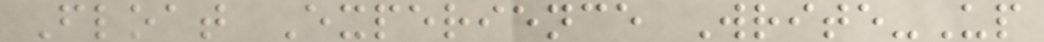Float Experience Write-Up
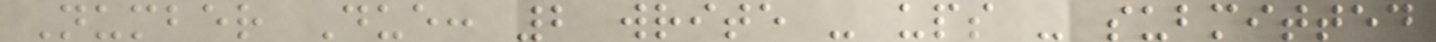Number Due: 2 write - ups - submitted
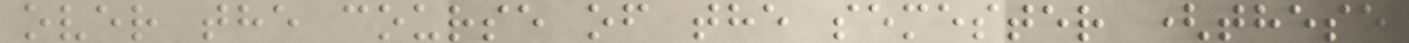over the course of the semester (these
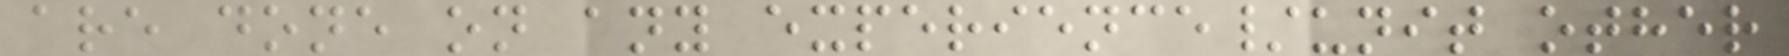are done on any experience/unit other
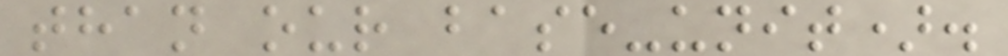than our base-unit).
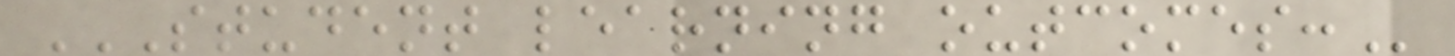STUDENT LEARNING OUTCOMES:
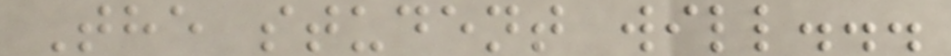The student will...
